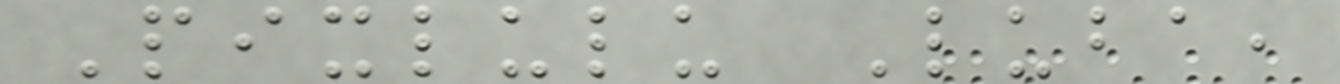Pixlulu Luba,
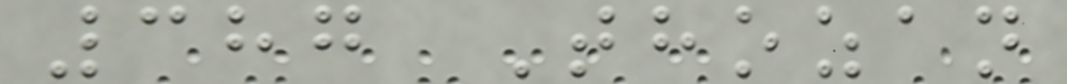387 Thozan
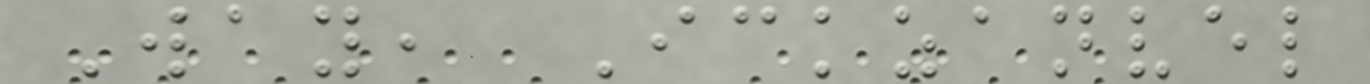Way, Ickzanvel
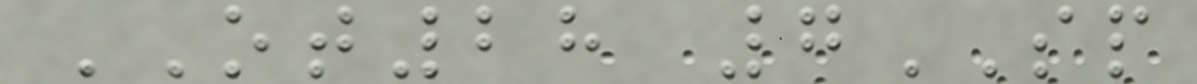OT28 7SP
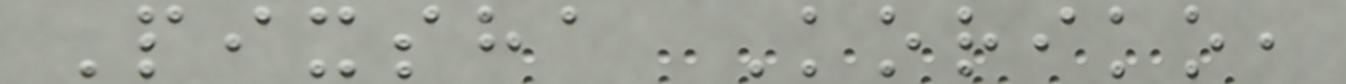Pixsha Koriko,
